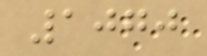1070
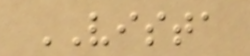VISTA
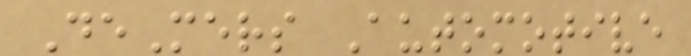DeMers Automotive
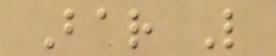Bar L
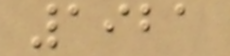1921
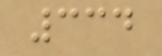334
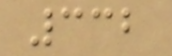332
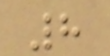8
